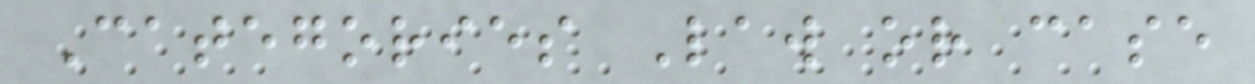Categories Law or case
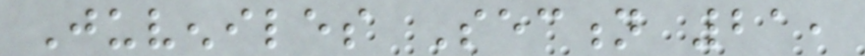Juveniles Section 21,
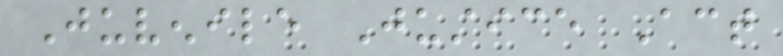Juvenile Justice Act
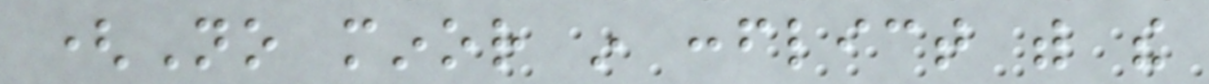(No minor in conflict with the
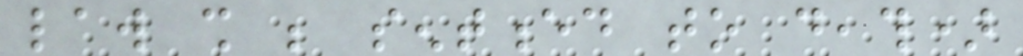law shall be sentenced to death)
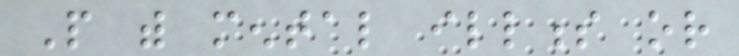People with mental illness or
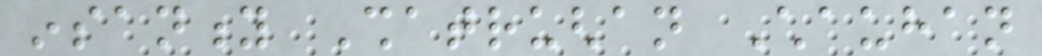insanity Shatrughan Chauhan
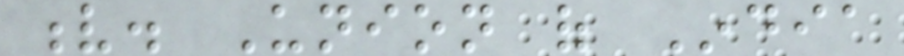v. Union of India
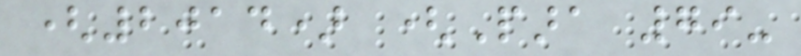(2014) (Para 79-
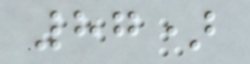87)
